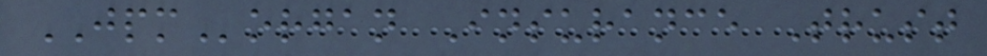JPMorgan Insurance Trust
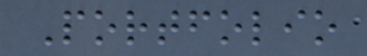Portfolio
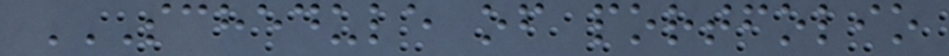SCHEDULE OF PORTFOLIO
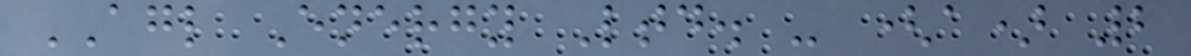AGL Energy Ltd. - (a) 2
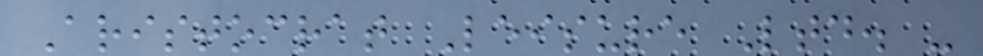Aristocrat Leisure Ltd. -
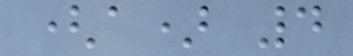(a) 4
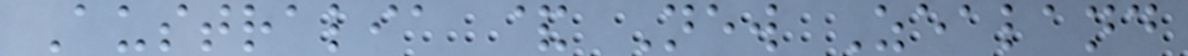Australia & New Zealand
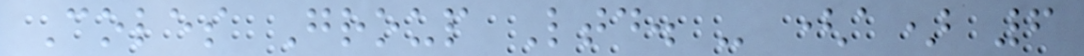Coles Group Ltd. - (a) 6
